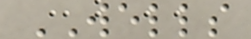WELLS
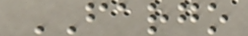FARGO
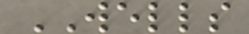WELLS
